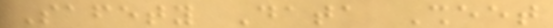Safety Data Sheet
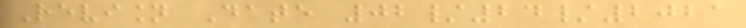Revision Date 02/24/2021
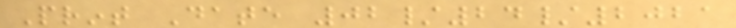Print Date 02/24/2021
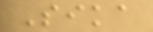Sika
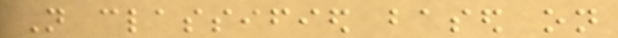Not classified based on
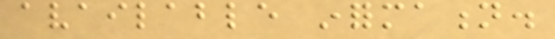available information.
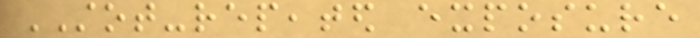STOT-repeated exposure
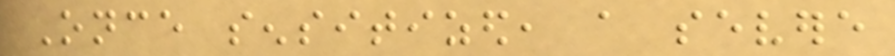Once sensitized, a severe
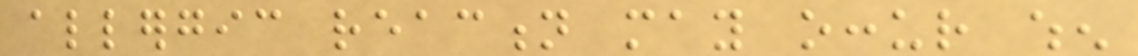allergic reaction may occur when
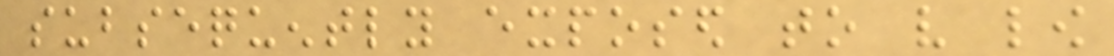subsequently exposed to very low
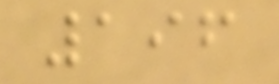196
